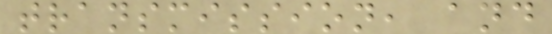transmission, and
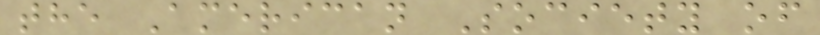the American Society of
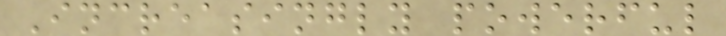Increasingly powerful
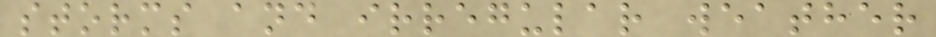storms and irregular weather
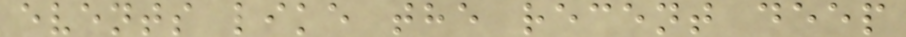events like the recent deep
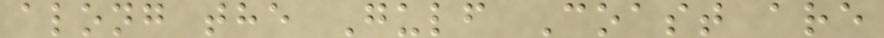along the Gulf Coast are
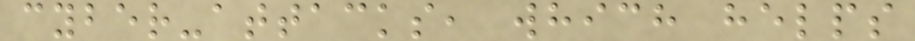cyber-attacks, which helps
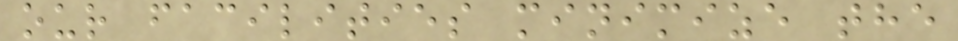our facilities minimize the
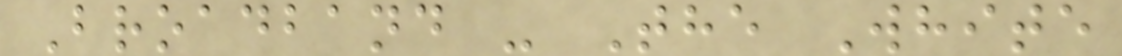Broadband - The White
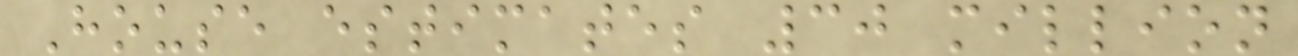House estimates 30 million
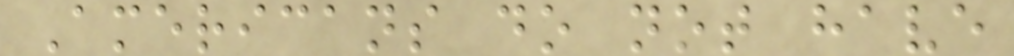Americans do not have
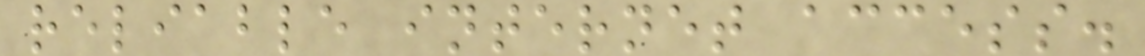reliable internet access.
